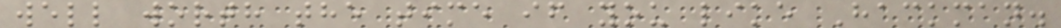well worth the time if you like Hackman.
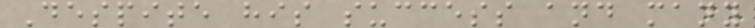Despite his success and many
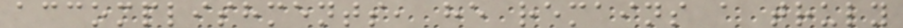accomplishments, he remains a truly
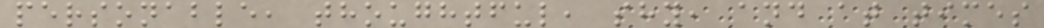personable, thoughtful, shy, and at times
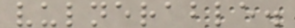vulnerable.
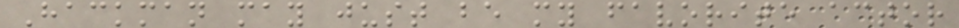Hackman may just be my favorite actor
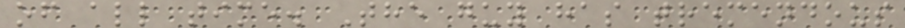of all time. The guy has tremendous
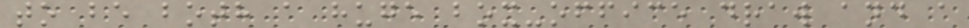to be both a huge box-office draw and a
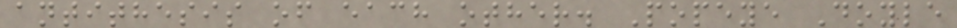antithesis of each other. Popeye Doyle
